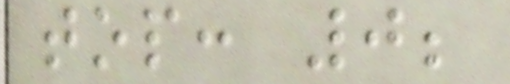top: 0;
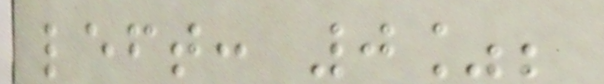left: 0%;
